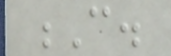C.
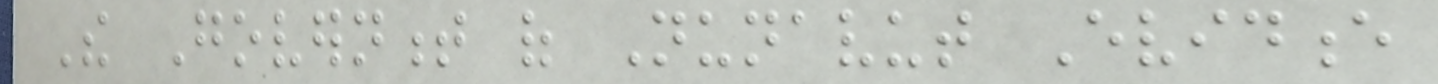The Government of Nunavut Evidence
